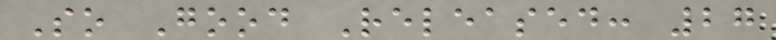So Good Released: 27
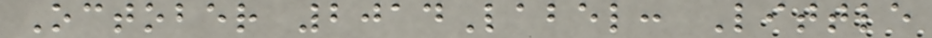October 2014Label: Little
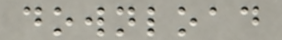download
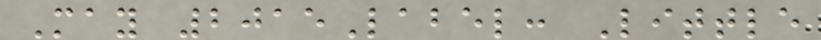May 2015Label: Little
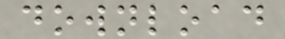download
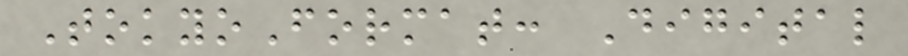TokyoFormat: Digital
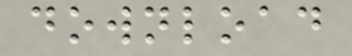download
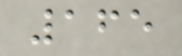165
